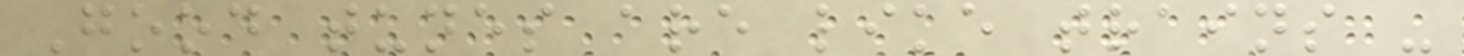Good tunes are like trains -
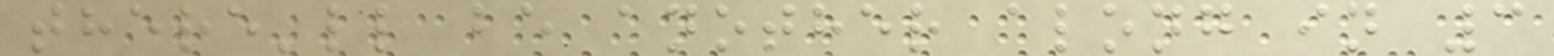there'll be another along in 3
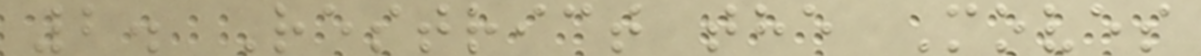2. Restrict the Moves
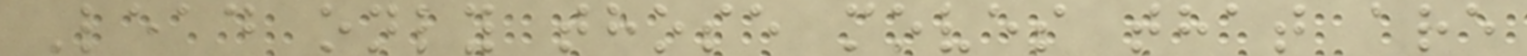Lead only those moves that are
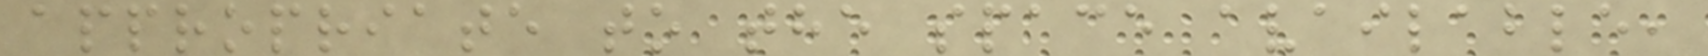appropriate to the space available,
